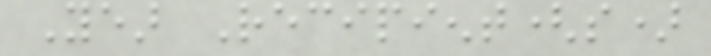Year Recipient(s)
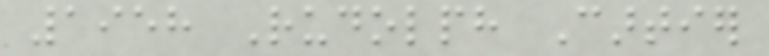1958 Rudolph Cartier
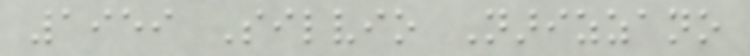1959 Silvio Narizzano
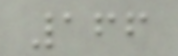166
